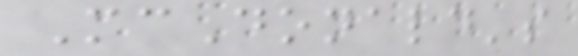McDonald's
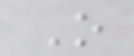O
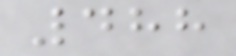488
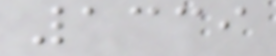1339
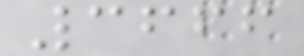3666
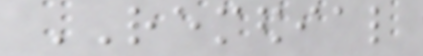REMEDIAL
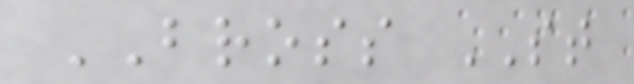BROSS ST
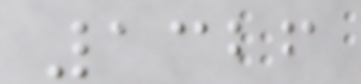1326
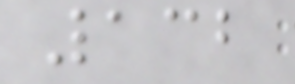132
